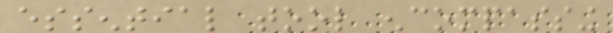essential tool encompassing
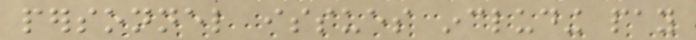personnel issues including pay
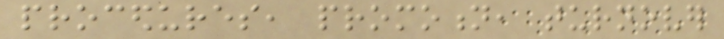procedures, promotion, turnover
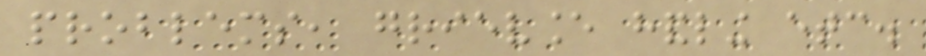problems, grievance handling etc.
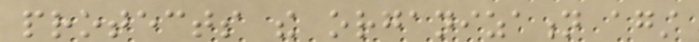protects the organization against
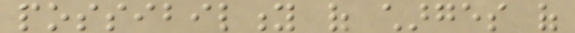possibility of charges of
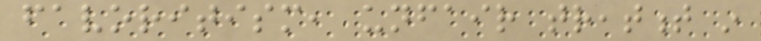favoritism, unfair treatment in
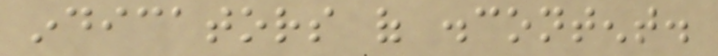indicators of discontent.
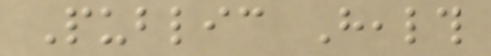Public Health
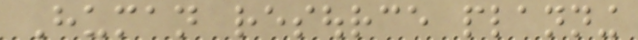Human resource planning
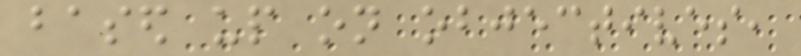based up on objectives,
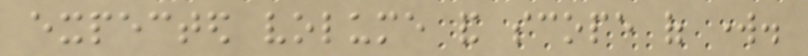expected volume and scope of work.
